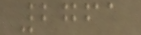2761
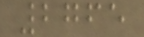2765
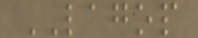LAGOP
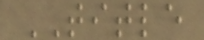TITLE
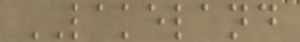LAKELAND
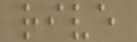rive
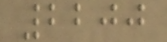2200
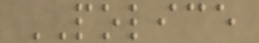POLICE
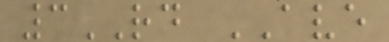3RD AVE
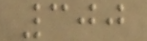300
